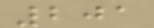201
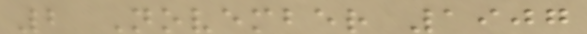2 November 1907
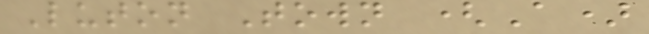Luton Town (A)
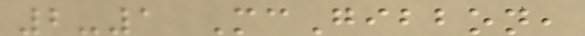2-1 McGibbon,
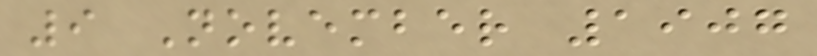9 November 1907
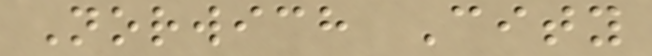Norwich City
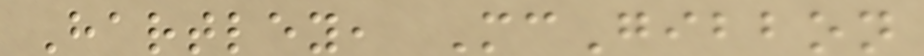Hartley, McGibbon
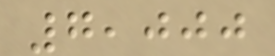7,000
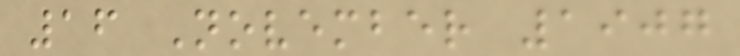16 November 1907
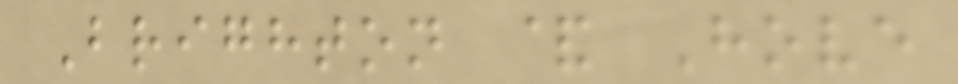Brighton & Hove
